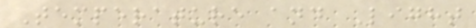Temperature and Light
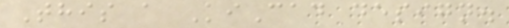This a KiCad design.
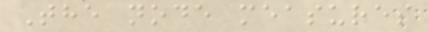The node measures
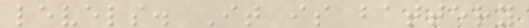levels. It is battery
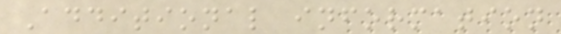Additional information
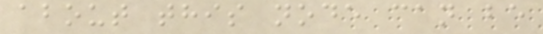about this node can be
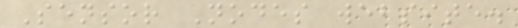Sensor Nodes website.
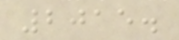2015.
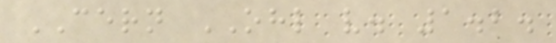CERN OHL v. 1.2.
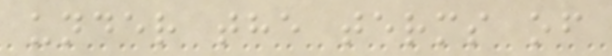under the terms of
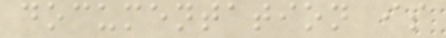documentation is
